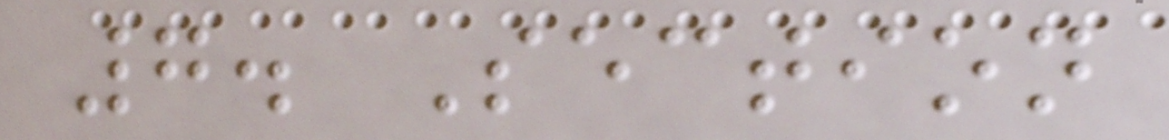7. Section
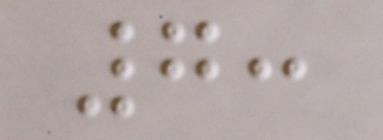7:
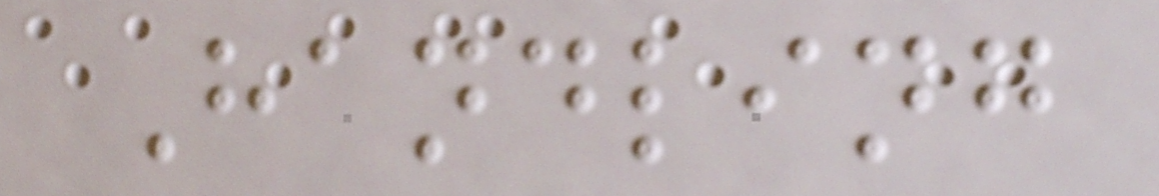Handling
